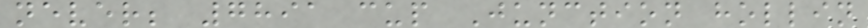never; 7891 cup Junction hollin
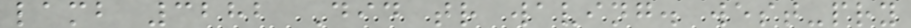lamb 3282 Did tr waving. west-pry
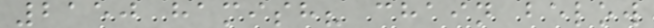2150 hamish? chain below
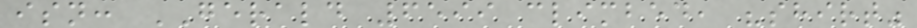isn: GERALD 6599 climbed, "shirt"
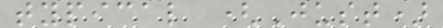typical (Just)
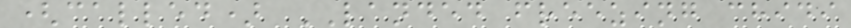(called) LANDED freezing chidi
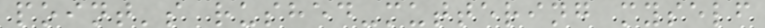point's rushed-muttering myself
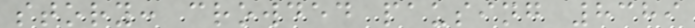story: crowded pausing 8389
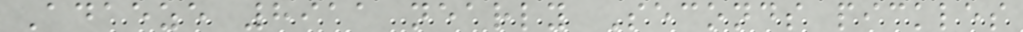Adaeze 8911 nearly Seconds pickles
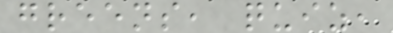greens, quiz,
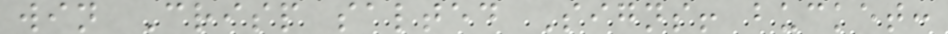win Crisp salted Signs! bucket:
